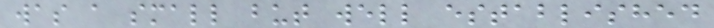was a small but well established
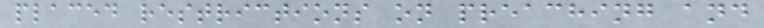placed restrictions on preaching and
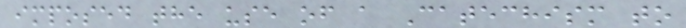imposed the use of a Catechism to
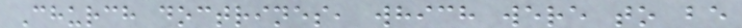Church doctrines, which were to be
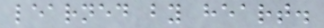learned by heart.
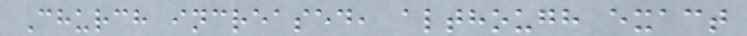Church increased, although exact
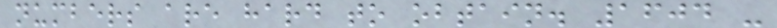numbers are hard to obtain. 1604 -
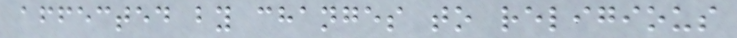affected by changes to religious
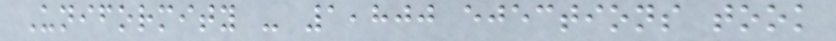Uniformity - 1,800 ejections took
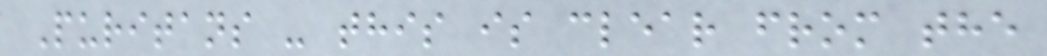Puritans - this is clear from the
